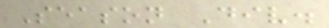Season Div.
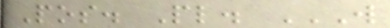Pos. Pl. W
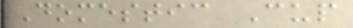Domestic Cup
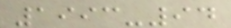1993-94
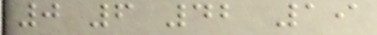0 6 42 19
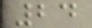24
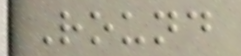Round
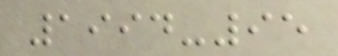1994-95
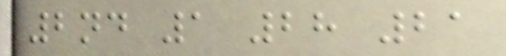2nd 1 28 21
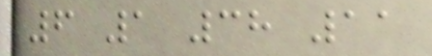6 1 38 11
